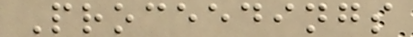Proceedings
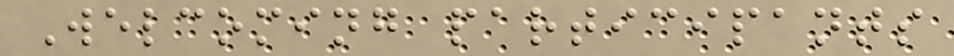Welcoming participants
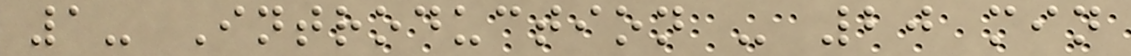1- Introduction - 20 min
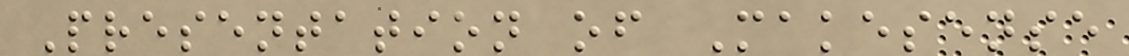Presentation of Makesense
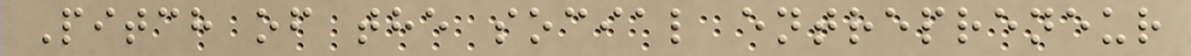Pitch of the social entrepreneur
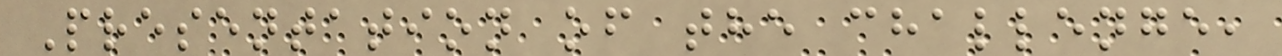Presentation of the challenge,
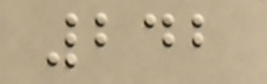242
